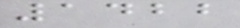1422
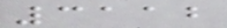3112
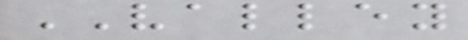VALLEY
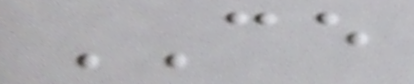CE
